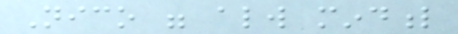Nico were always mindful
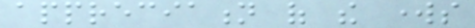appreciation of the works
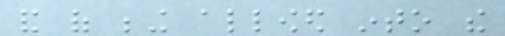and of being allowed into the
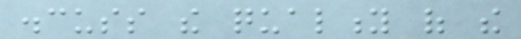discuss the quality of the
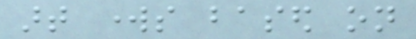art works based on
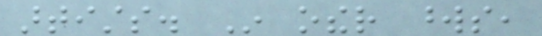artists. In other words,
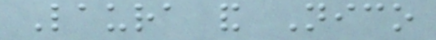Laura and Nico
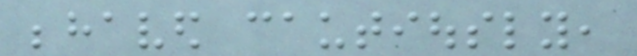behaved cautiously,
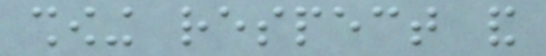showing respect and
